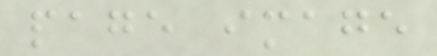page image
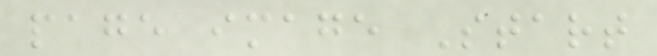page image Start
